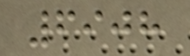6908
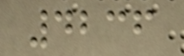4236
